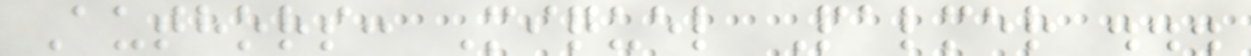Authors: Miquel Palmer ...
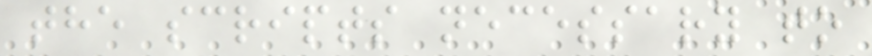the scripts necessary to
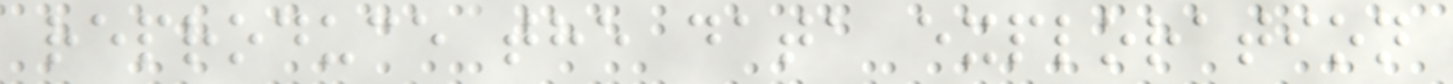reproduce the data exploration
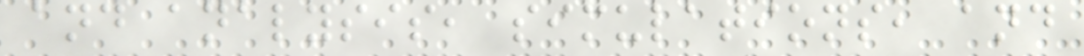and analysis, simulations, and
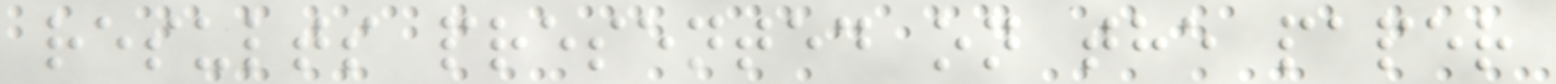results presented on the paper
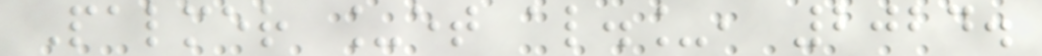Palmer _et al._, 2024.
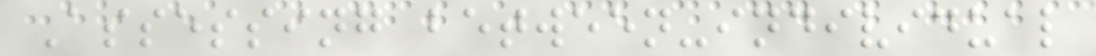Assessing between-individual
